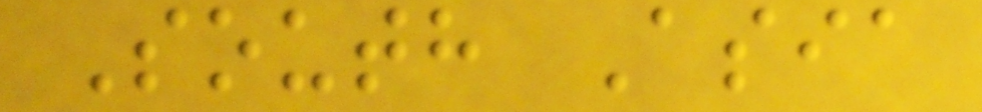South Asia
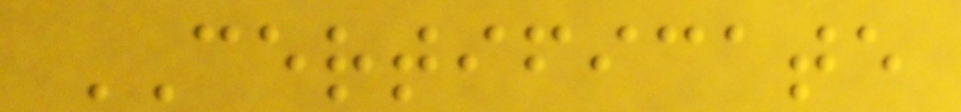CERTIFICATE
